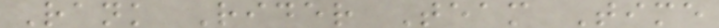Rank Rider Team Time
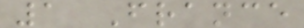1 France
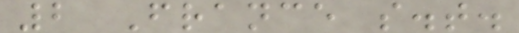2 France s.t.
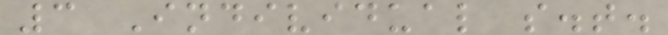3 Individual s.t.
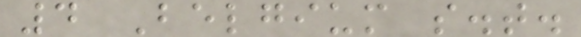4 Belgium s.t.
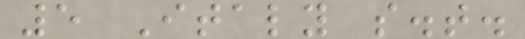5 Italy s.t.
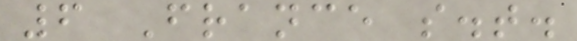6 France s.t.
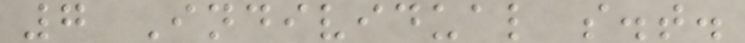7 Individual s.t.
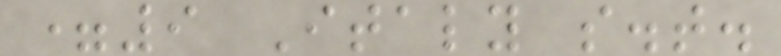=9 Italy s.t.
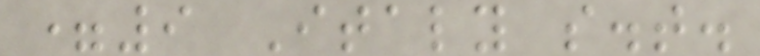=9 Italy s.t.
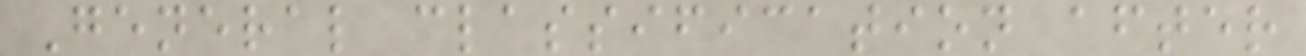General classification after
